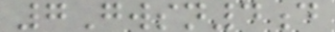7Gwsn4d
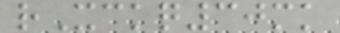rXckq30mk
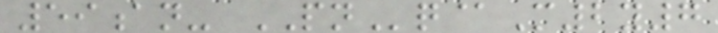59an- PNq@M2y7
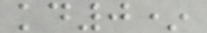kd0*
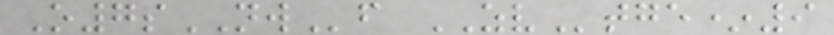O7sNWf ZVtge*9
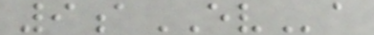9aEVa
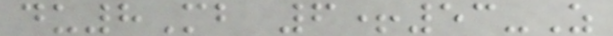du8Mb 6+53-Z
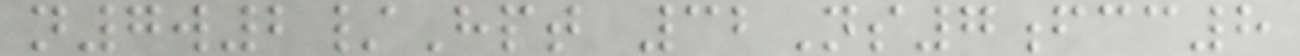n7w2/Hpt 32Ns7fcc8
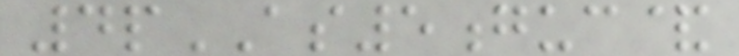4pAS5guc&
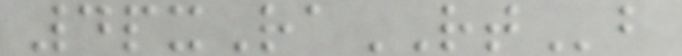4pxRaRTb
